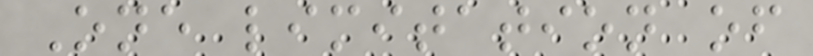One limitation of
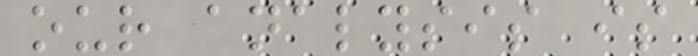our analysis is
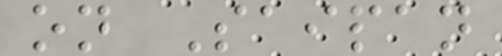on Saipan
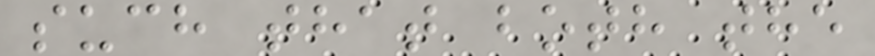such that both the
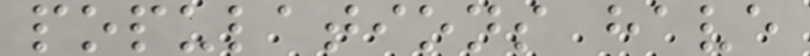populations have
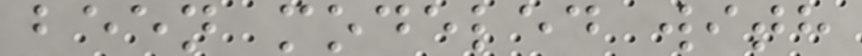been modeled with
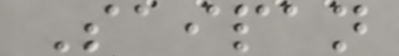Saipan
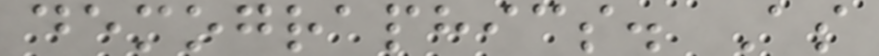demographics. As
